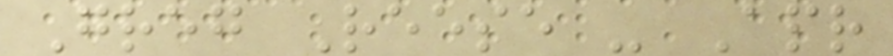Greg Reese - Apr
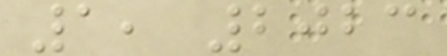1, 2023
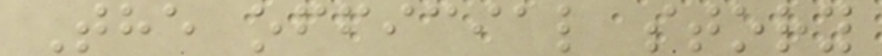The official story
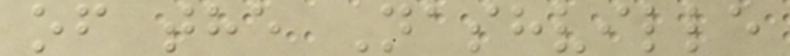of the Nashville
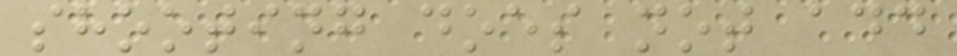shooting does not add
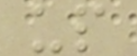up
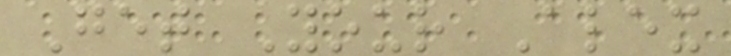Get Your Alex
